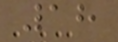18
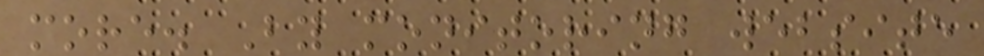more. By monitoring website
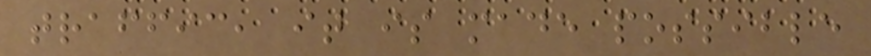traffic, it is made possible
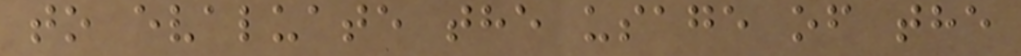to evaluate the usage of the
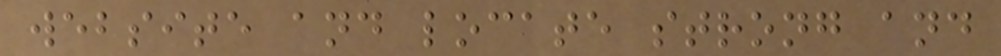website and locate strong and
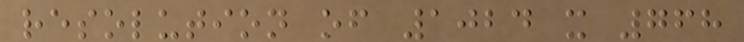resolution of 1024 x 768
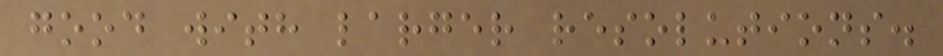good with larger resolutions.
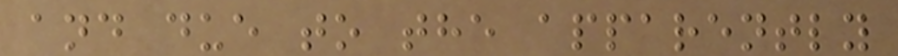and due to the apparently
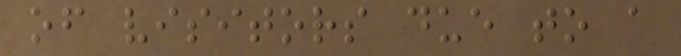of visitors due to a
